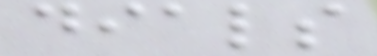dials
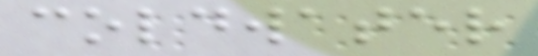coldwater
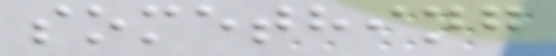something
